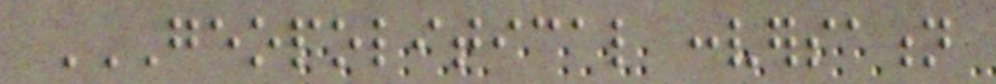GEOPOLITICAL CONVERSATION
